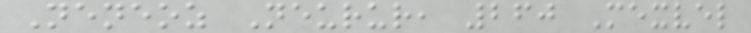Neneoz Neurur, 260 Mexvel
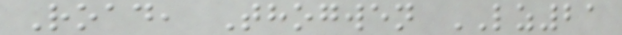Road, Thogwen LZ21
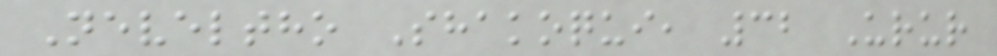Neveltho Shakoqui, 32 Urur
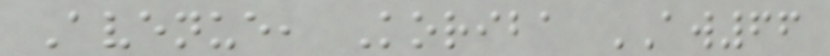Avenue, Koriba AW66
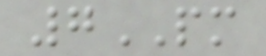7PM
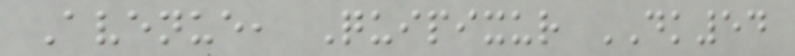Avenue, Quipixur DK54
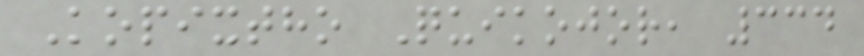Kopixtho Quikojor, 334
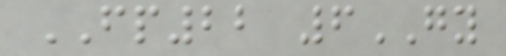FP22 6GY
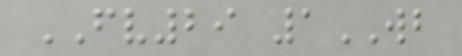FV29 1WB
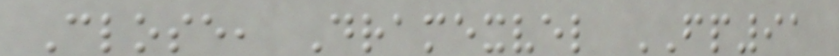Close, Dramexvel FP91
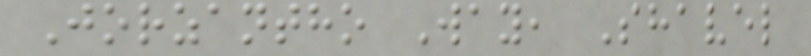Jorzantho Way, Shavel
